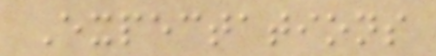Expectations
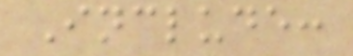Include:
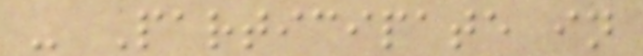- Participate in
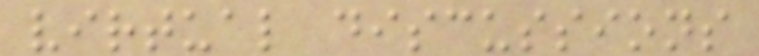virtual discussions
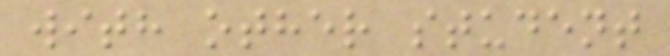with other student
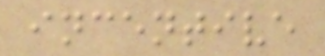incentive
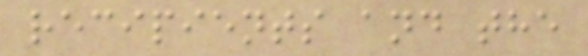recipients and the
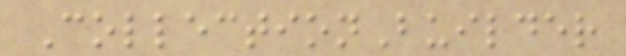CollectionBuilder
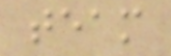team
